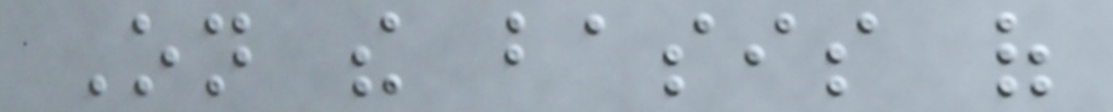On the basis of
